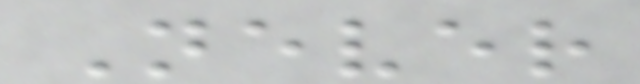Never
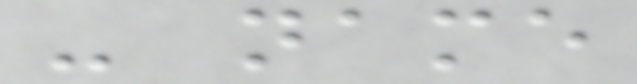- name
